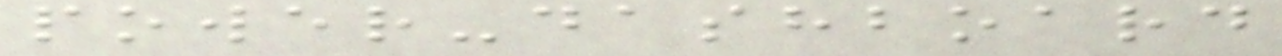power-dashboard
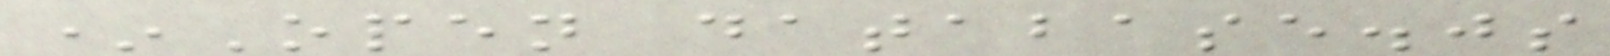*Open database.js
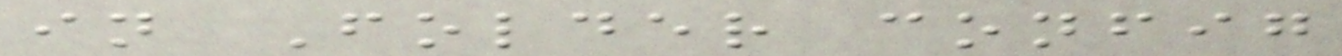in Folder config
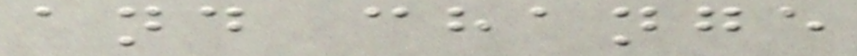and change
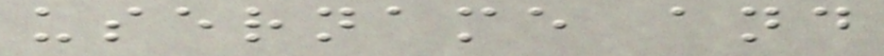username and
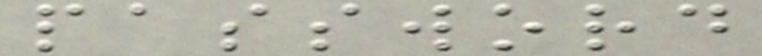password
